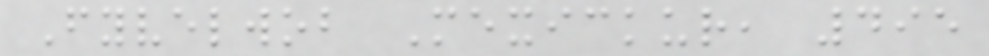Fyvelwob Mexickur, 495
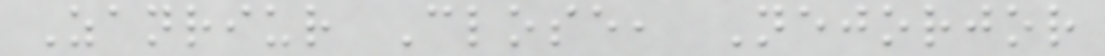Zanriur Close, Nejorjor
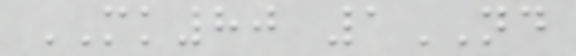MK80 1ND
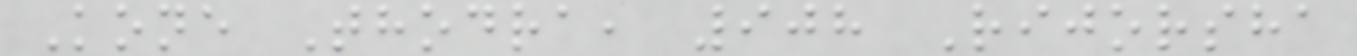Kone Thodra, 908 Rijorsha
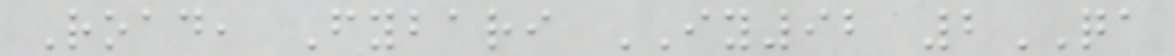Road, Fybari IY92 2QA
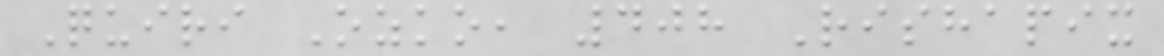Quiri Ozko, 408 Rishapix
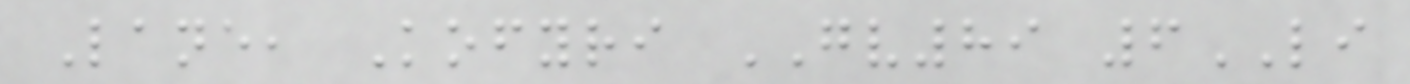Lane, Kofyri GV89 6LI
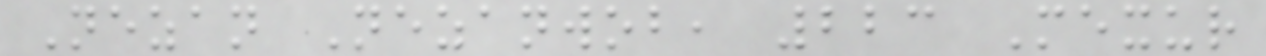Nezan Nezanwob, 223 Mexur
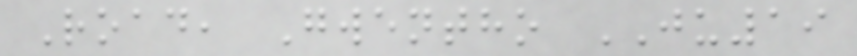Road, Gwentho JU19
